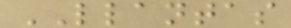LLANTAS
